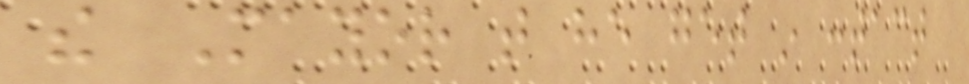the Mayor that he get in contact
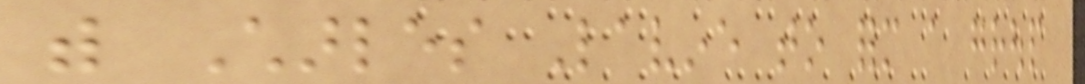with Charles Lavine to form a group
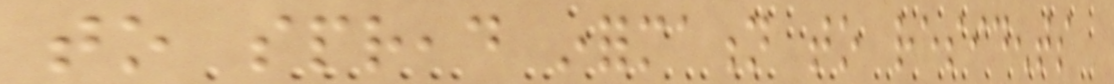to spread information to residents
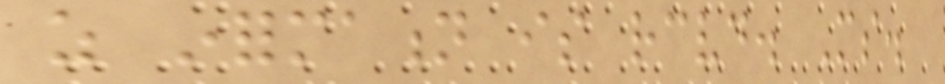as information is received. Ms.
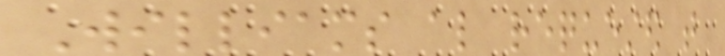Williams also requested that
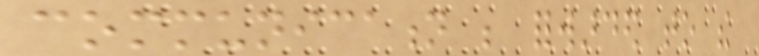communication be forwarded to the
